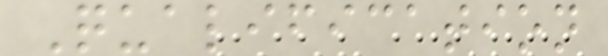Qualification
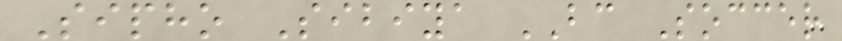Sipho Sibiya BC Soccer
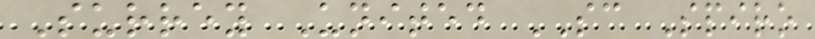Surrey United SC Spiro
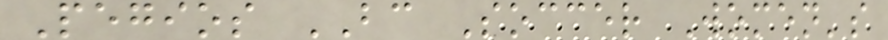Pegios BC Soccer Women's
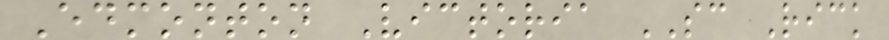Edmonton Victoria SC Rick
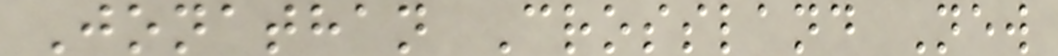Jonathan Crossland New
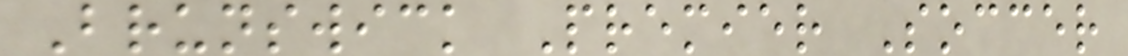Brunswick Premier Soccer
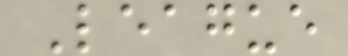League
